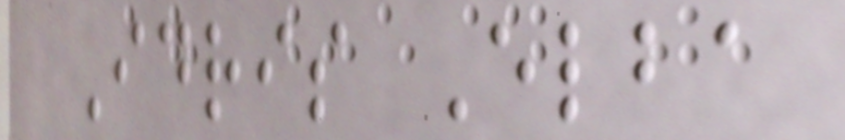Idris Elba
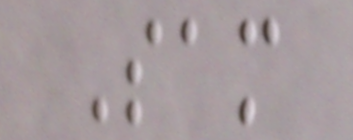Sam
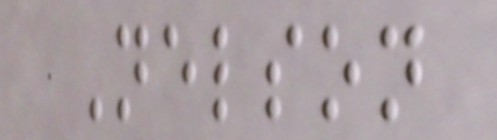Nelson
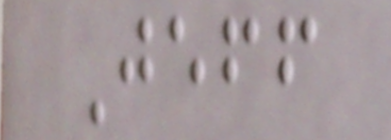Jeff
